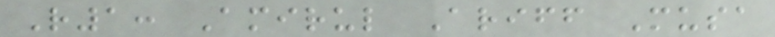R1: Amirul Ariff Musa
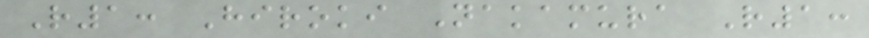R1: Hiroki Nakamura R1:
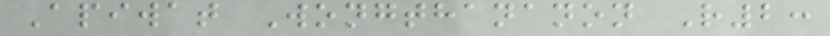Apiwat Wongthananon R2:
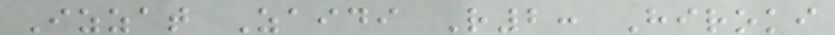Izzat Zaidi R2: Hiroki
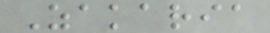Zakaria
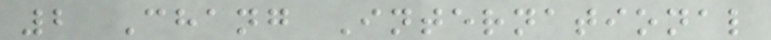2 Chang International
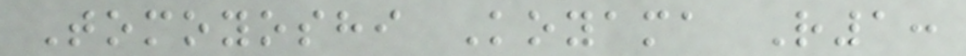Tomoyoshi Koyama R1:
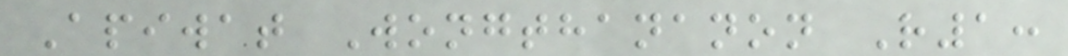Apiwat Wongthananon R1:
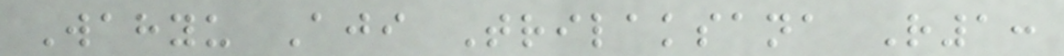Wahyu Aji Trilaksana R1:
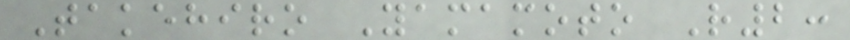Takehiro Yamamoto R2:
